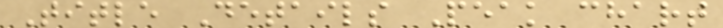Title Details Peak chart
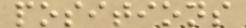positions
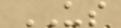US
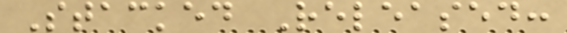Stacked Released:
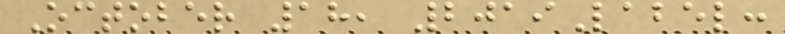October 18, 2019Label:
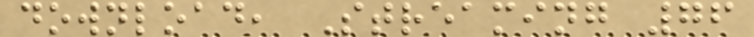download, Streaming 76
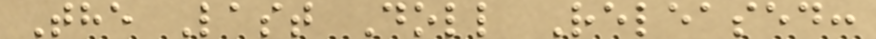The Last Doll Released:
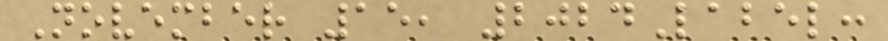November 15, 2024Label:
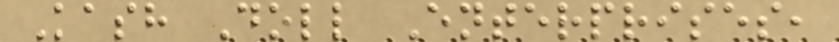Kash Doll Enterprises,
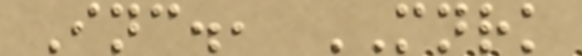Inc., MNRK
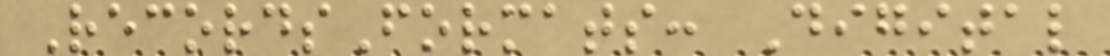RecordsFormats: Digital
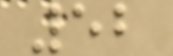52
